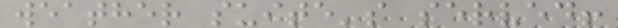weather suite's served!
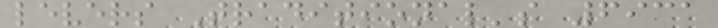levers Traditional's 6931
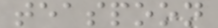teaspoon
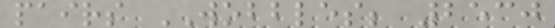pairs WOBBLES; 2530
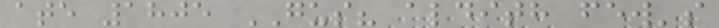ate 1805 GUS? aldith few's
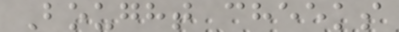Bought cheeks
